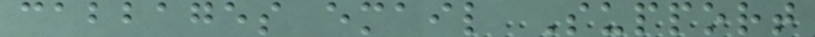cabbages email Support
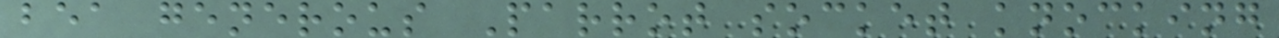bea generous Parrot socket knocking
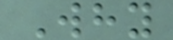Why
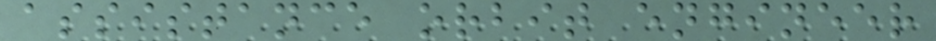assistance orbit engineer
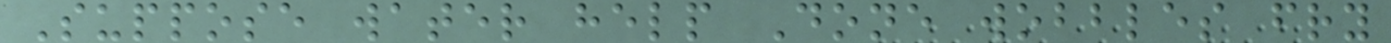Suppose water help Done wobbles fry
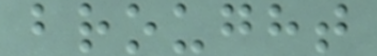brought
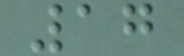17
